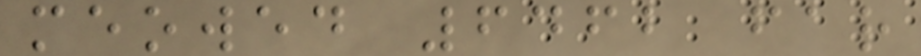meowed 6462 far
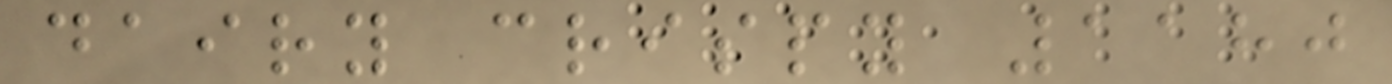dairy crispy 1180
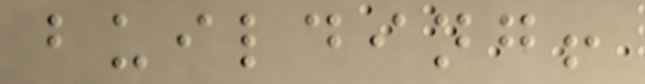building!
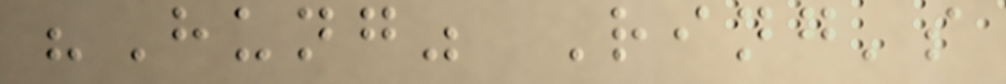"Hung" Ring's
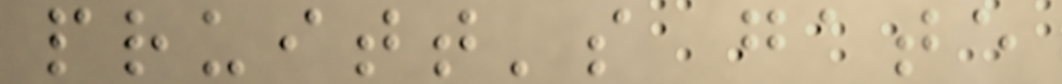pruitt's gate
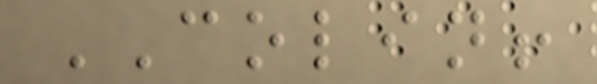COLIN!
